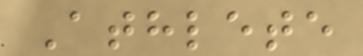Athlete
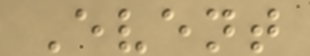Event
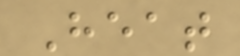Heat
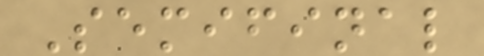Semifinal
